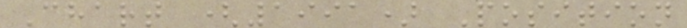Chart (1991) Position
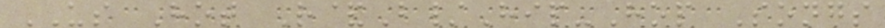US Hot R&B/Hip-Hop Songs
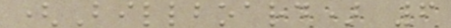(Billboard) 6
